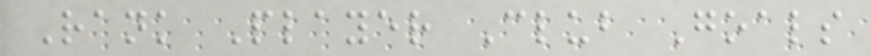Rank Player Club Goals
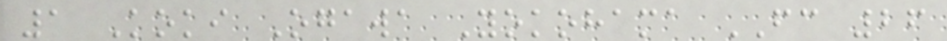1 Koki Ogawa Yokohama FC 26
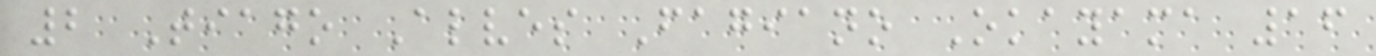2 Tiago Alves Fagiano Okayama 16
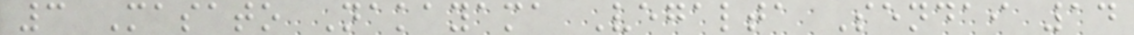3 Masato Nakayama Vegalta Sendai 14
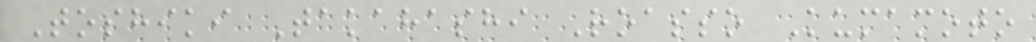Toshiki Takahashi Roasso Kumamoto
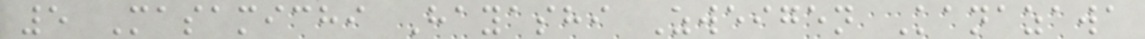5 Masamichi Hayashi Zweigen Kanazawa
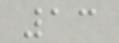13
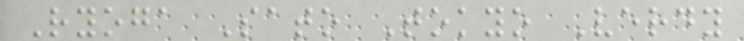Ryoga Sato Tokyo Verdy
